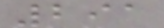291
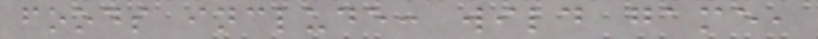foods include: wild game,
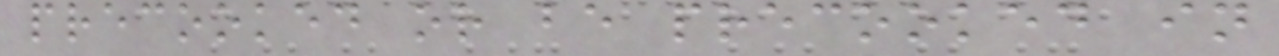precooked or be precooked in
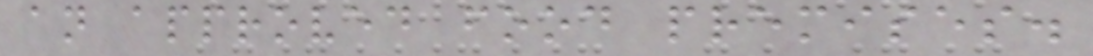an approved food premises.
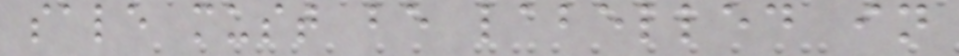sale must be labelled in
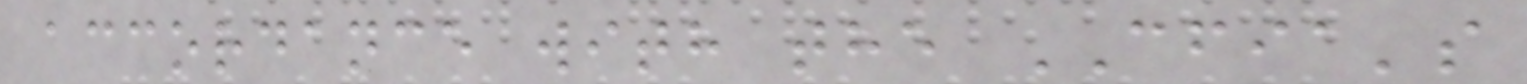accordance with the CFIA's
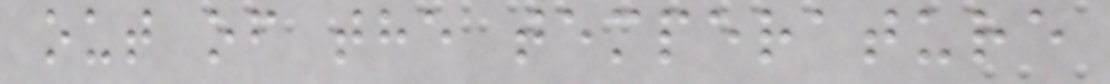out of the temperature
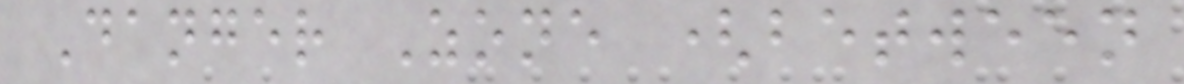Danger Zone (between
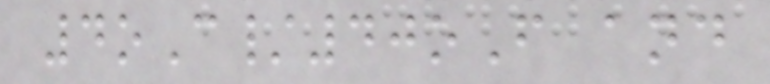4oC/40oF and
